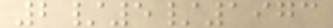2/5/1973
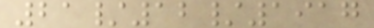21/12/1917
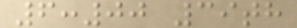6:00 39th
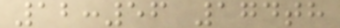12:56 174th
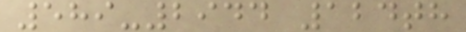589-2944 124th
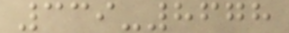339-8678
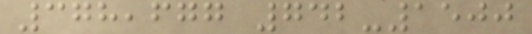378,677 742-1500
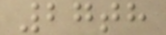27th
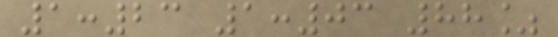1:23 1:03 88%
